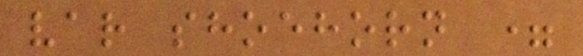var shoehorn =
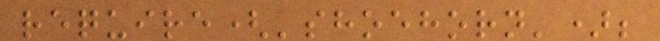require('shoehorn');
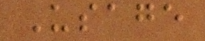Usage
